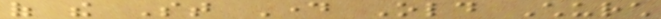of the St Day Old Church
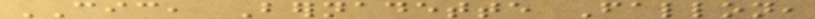CIC, Bernadette Fallon,
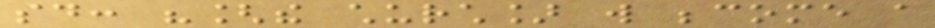said: "[the church] will become a
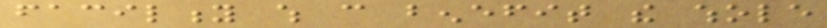facility which can benefit the whole
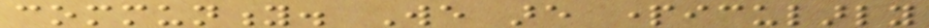community. We are particularly
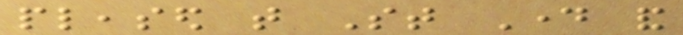pleased that St Day and
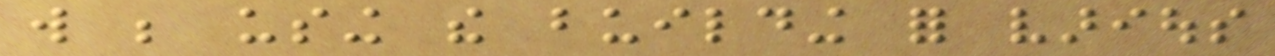will be using the building for various
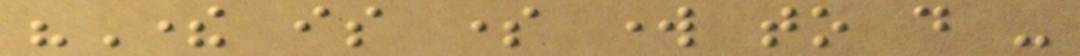"There is some work to do -
